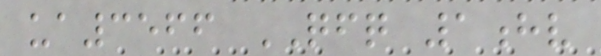ua3566 QFQ 1hv
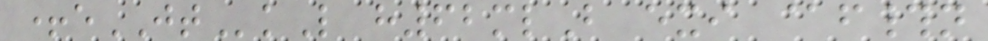+eJTkL h62mlB exi @f#n
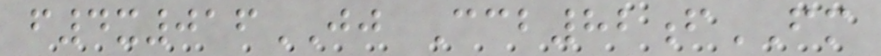f4x016JJ Ccb82fFM
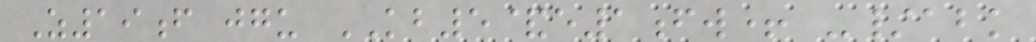Z19f jgu KB5&e1fw+ -/abk
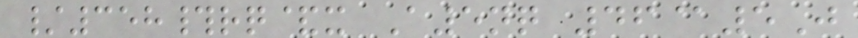/358#rq&x A5nq 46@5J
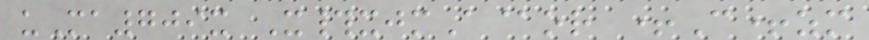uMa709x X#xjmA@or +C+zm
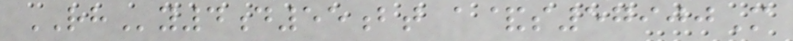RHy4d55bt a&s57900M
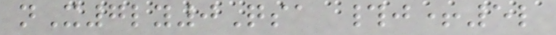nX7ly0Qsa #j+5l
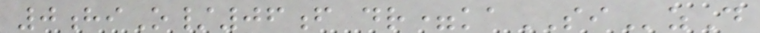0hiO/06f dr=kaSIzD
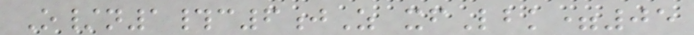O/n1#c6jZ xfLbk=05
